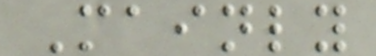Mainly
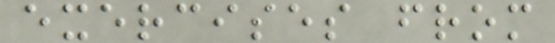exercises from
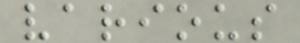various
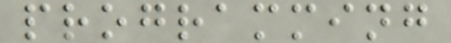programming
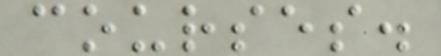courses.
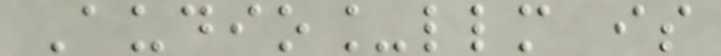Audio_llm is
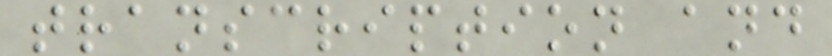transcription and
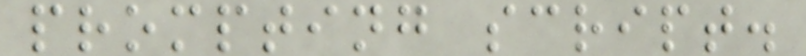prompting script.
